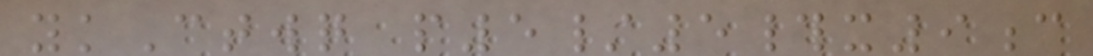ykCtwq p5/5#x9c
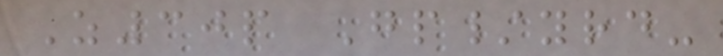Z30p Gp/yrd-
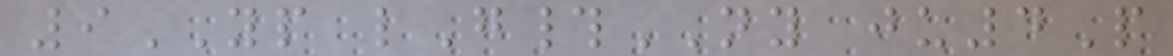9YP lG#NY ju4P
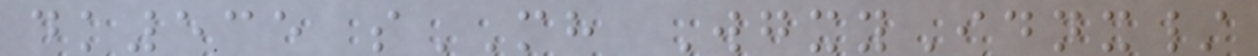dk535 sMH WgxyIdnx/
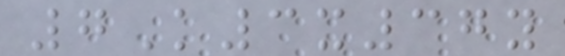7K3x37y
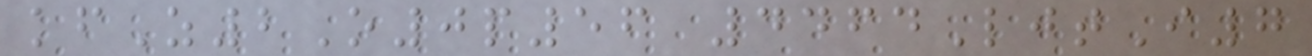kfZ2O0p56 4464LjtI7
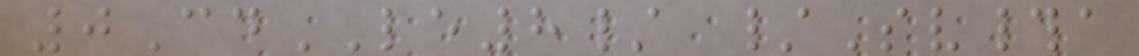0CdLE8/ /Sv#a
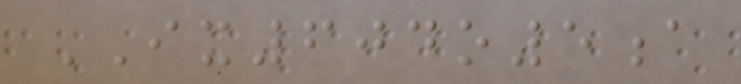IX604o5a
